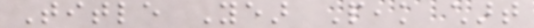Title Year Peak chart
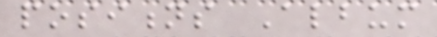positions Album
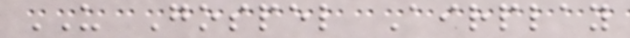US Gospel Airplay
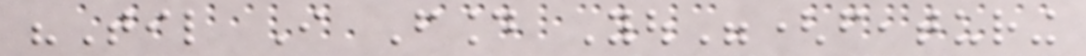"Til I Found You"(featuring
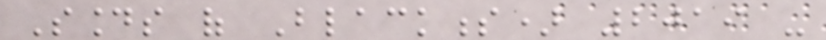Sounds of Blackness) 2019 -
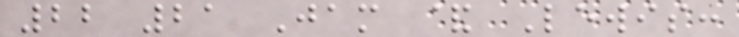22 21 Jam & Lewis:
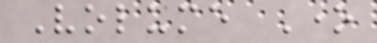Volume One
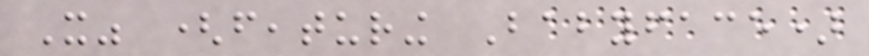It" (featuring Babyface)
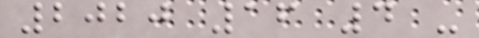2020 16 4 -
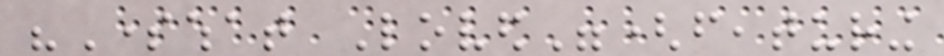"Somewhat Loved"(featuring
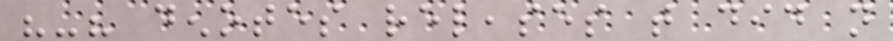"-" denotes releases that did not
